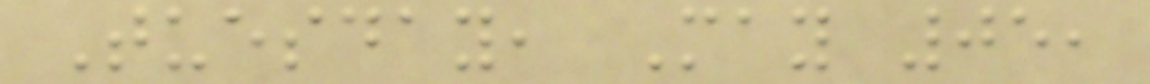Tuesday, May 05,
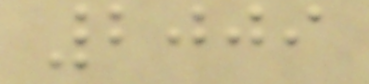2009
